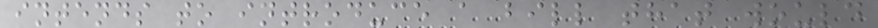intends to introduce a bill that would
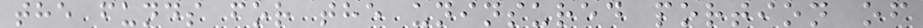the funds for the uninsured portion of
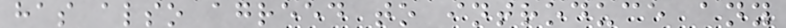has also agreed to introduce any
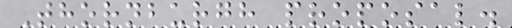Thornburgh proposal.
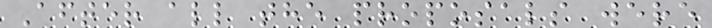After all the proposals were
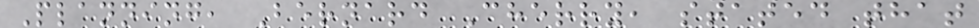Planning, Bernard Cherry, stated that
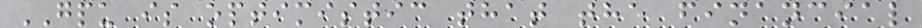GPU is optimistic that the financial
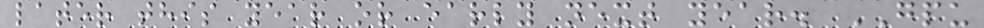later this year or early next year. GPU
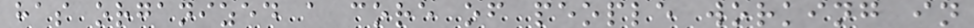has organized a core of people working in
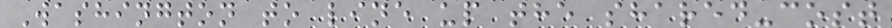Washington to line up the shared-cost
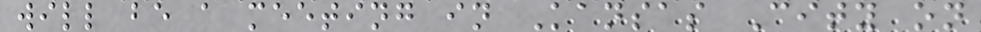will be a meeting in Kansas City on
